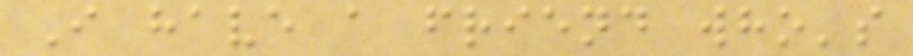I have a friend who's
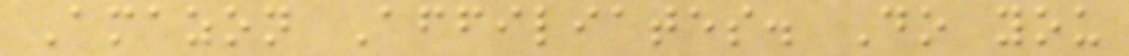Amazon Affiliates. Do you
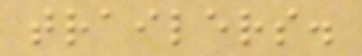trailers.
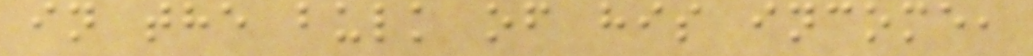in the bulk of his income,
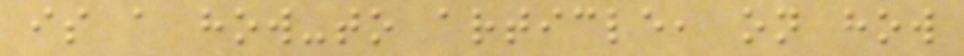is a how-to article, on how
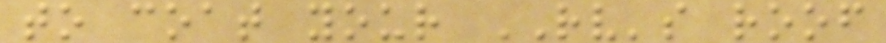to coat your RV's roof
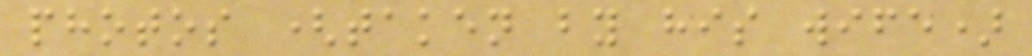photos (taken by his wife)
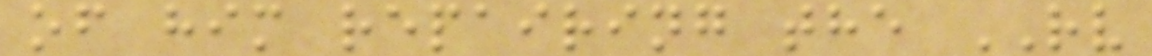of him repairing the RV
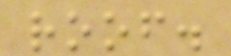roof.
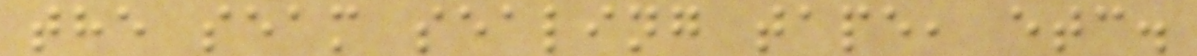the seam sealing tape, etc.
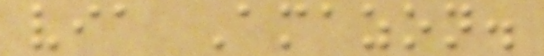via Amazon.
